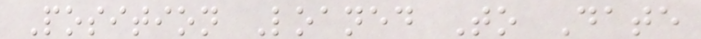Position Loaned To Date
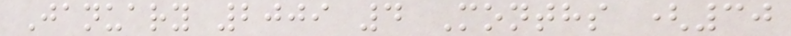January 2009 4 Months (30
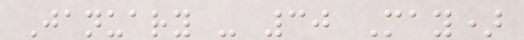January - 30 May)
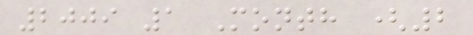2009 1 Month (2
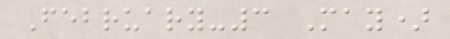February-3 May)
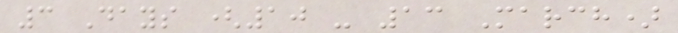3 Days (10 - 13 March)
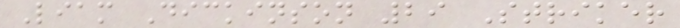Liam Dickinson 29 Striker
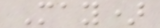May)
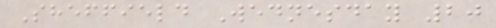Sheffield Wednesday 20
